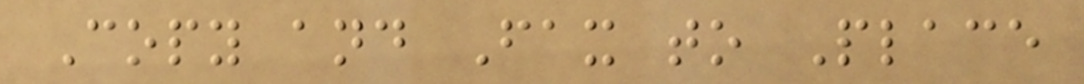Copy and Fax to Place
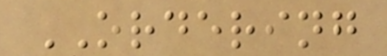ORDERING
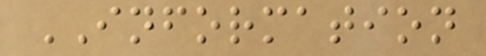INFORMATION
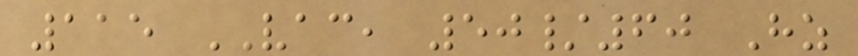115 VAC, 50/60 Hz
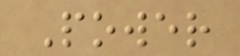Power
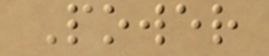Power
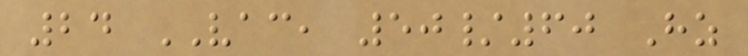24 VAC, 50/60 Hz
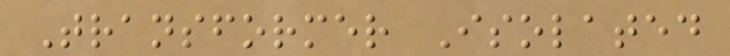Transformer Isolated
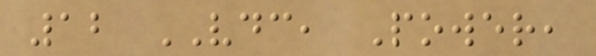12 VDC, Power,
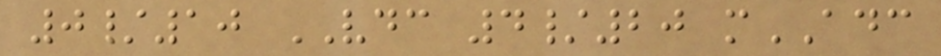0/10 VDC 4/20 mADC
